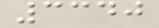3340
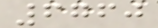6760
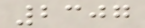2307
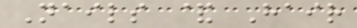Nails & Hair
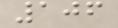106
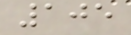105
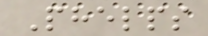Phelps
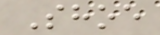Shoe
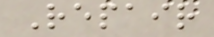Repair
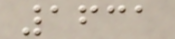1631
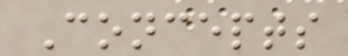Concepts
